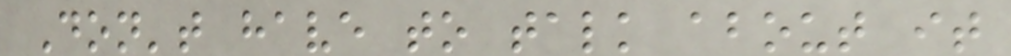Don't have to talk about it
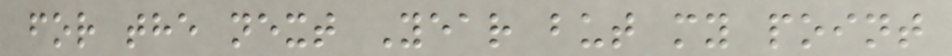for the next Year but my point
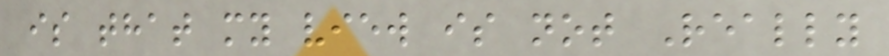is that my view is not Really
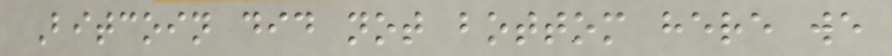Bitcoin did not bottom here we
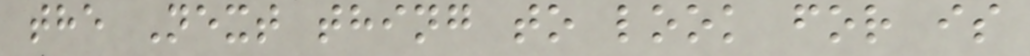the Next thing to look for is
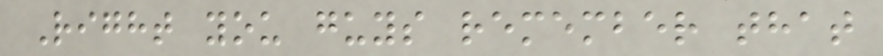Right you guys remember that
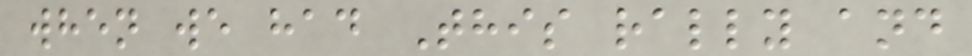when we had This rally and
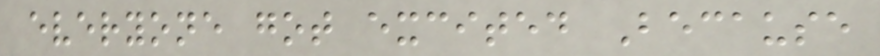everyone got excited Because
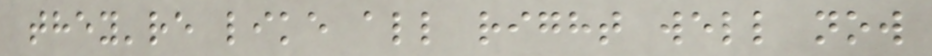they're like all right well now
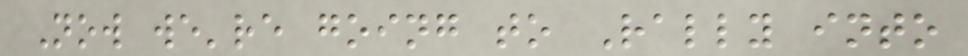Now we're going to Rally into
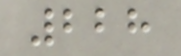228
